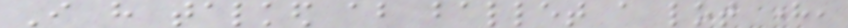I have talked about ballet a lot here,
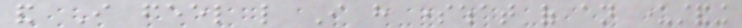and I feel like I have somewhat of an understanding
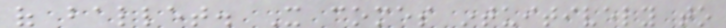of ballet. It comes intuitively to
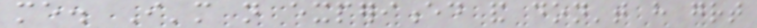me. I'm not experienced and don't have great
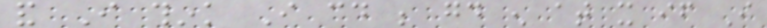and I think I could be good enough at it if I
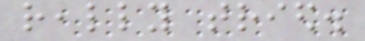really tried.
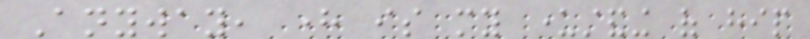Anyway, here is my understanding of hip
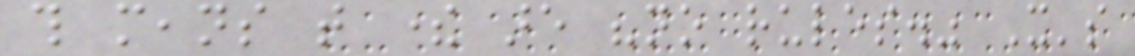this means that there are "no rules." It's
